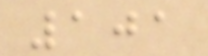101
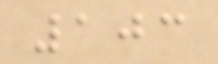103
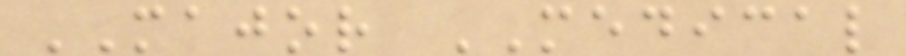MAJOR MEDICAL
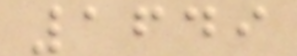1649
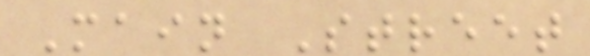Main Street
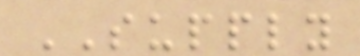SUPPLY
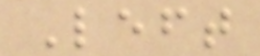Left
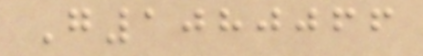G1080066
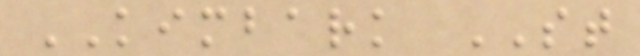KIMBARK ST
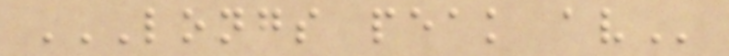LONGS PEAK AV
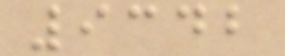9342
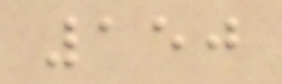150
